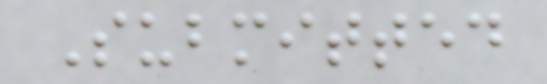Submitted
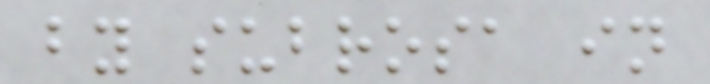by subrosa in
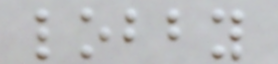lobby
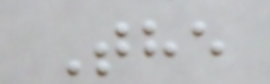The
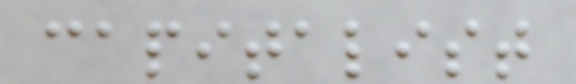capitalist
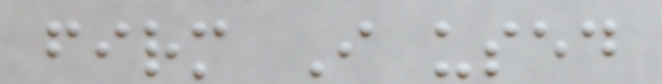firm I used
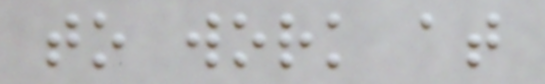to work at
